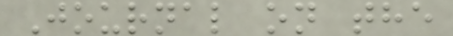Journal on the
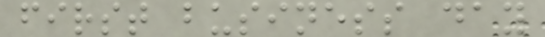first business day
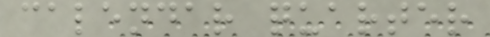calendar quarter
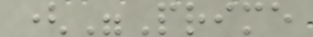("Prime
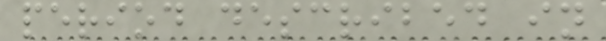period described in
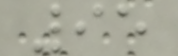95
